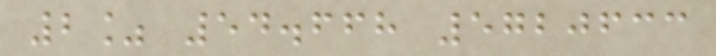2% 54.668 5720633
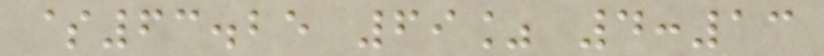$63.25 69% 4:13
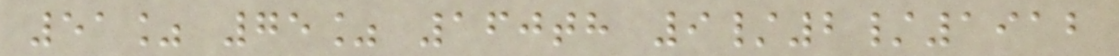51% 75% 160th 9/2/1912
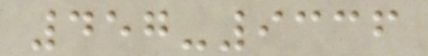457-9336
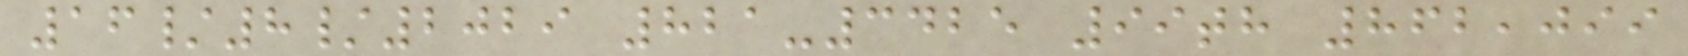16/8/2029 821-3425 99th 862,099
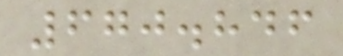670.846
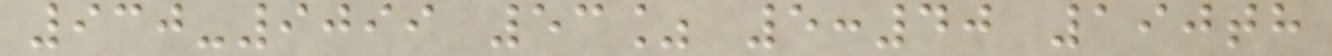930-9099 53% 5:40 190th
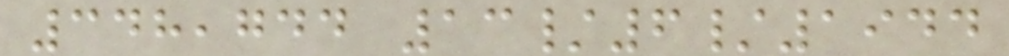348,744 13/6/1944
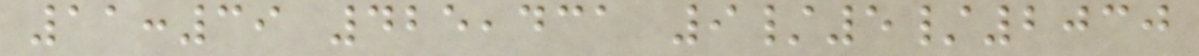11:39 425,431 9/5/2030
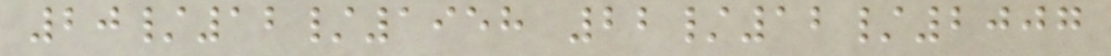20/12/1958 22/12/2007
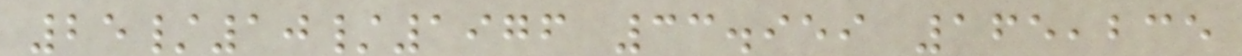25/10/1976 33.959 165,235
